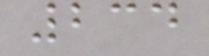234
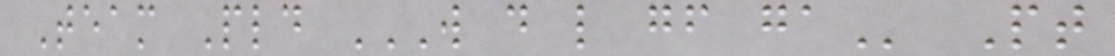Team Pld W D L GF GA Pt
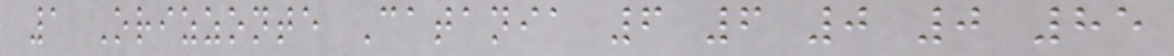1 Orizzonte Catania 6 6 0 0 85
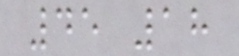45 18
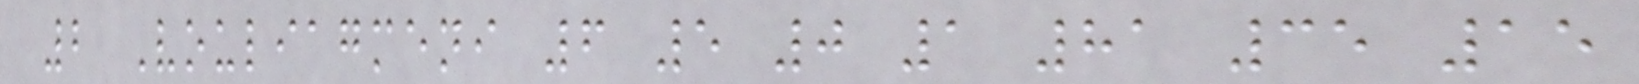2 Vouliagmeni 6 5 0 1 81 35 15
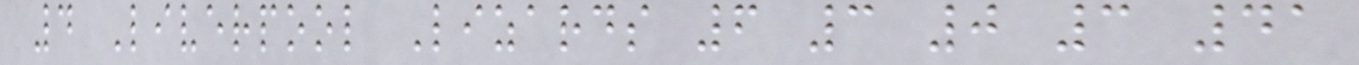4 Liverpool Lizards 6 3 0 3 41
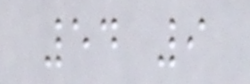54 9
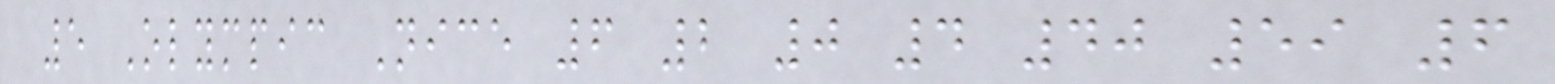5 Olympic Nice 6 2 0 4 40 59 6
